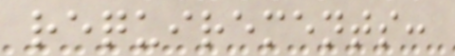requirements:
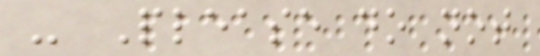- Please do not
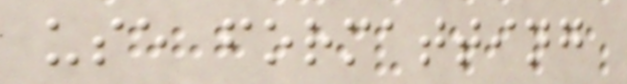use formatting
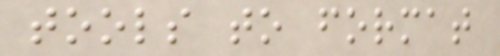tools to format
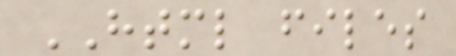HTML files
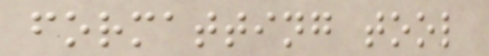formatting tool
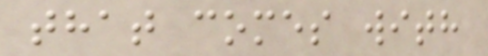that comes with
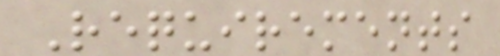Requirements
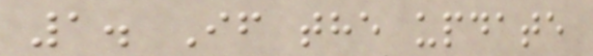1. If the update
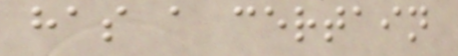has a certain
